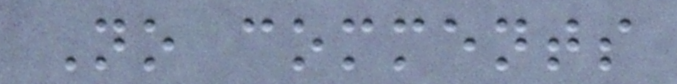No comments
